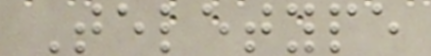Teletype
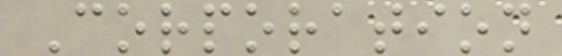Corporation
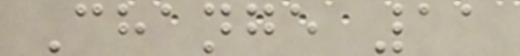Change 11
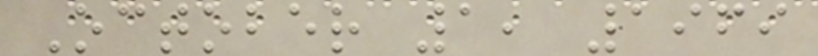October 1, 1969
